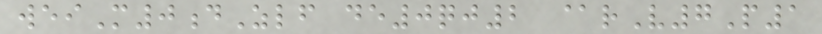weiM0dZlf de0qj2 @rV7P1
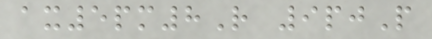ax5pm8R 9pjP
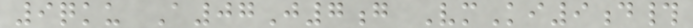9qku A07J7g VmKi9d#
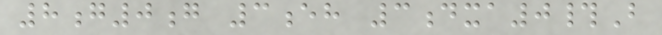8g0g 3eh 3dxa0#B
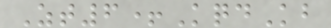Zt6+KqdKb
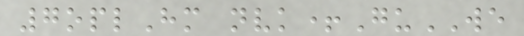7oplHm nvk+GuWE
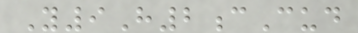Y9H2cCud
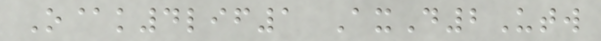O@k4lif1 AxD2Utw
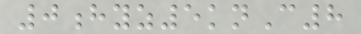0hyz5knC8
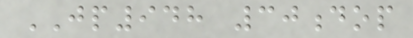JP948 30dop
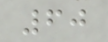60
